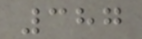387
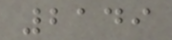2149
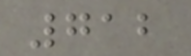712
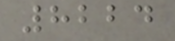8224
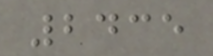2435
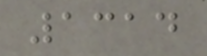1314
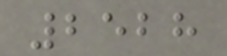2528
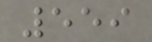559
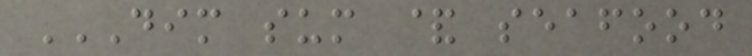DIM SUM & SEAFOOD
